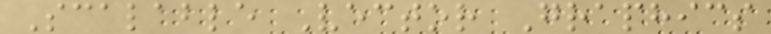Scalable Vector Graphics
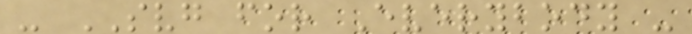- SVG for Everybody -
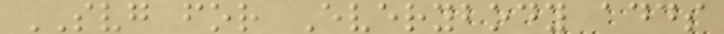SVG for Everybody adds
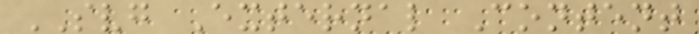SVG External Content
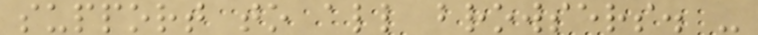support to all browsers. -
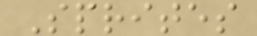Sprites
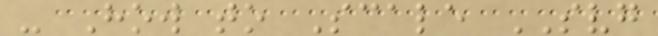- How to Scale SVG
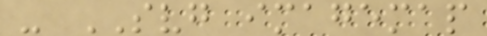- SVG imagemap
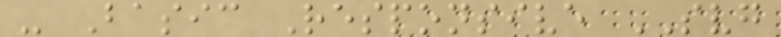- Basic Responsive SVG
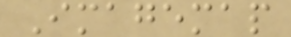Imagemap
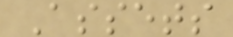Assets
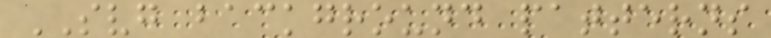SVG background patterns
